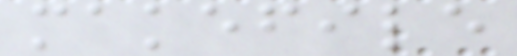makefile
